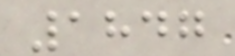1847
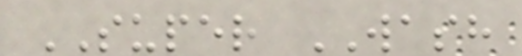SUPER WASH
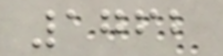1762
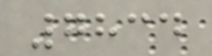7834
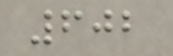602
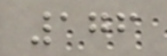176
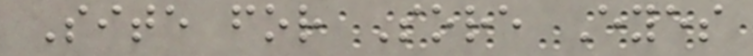Site for Sore Eyes
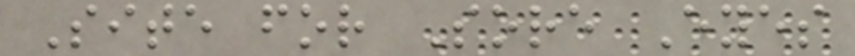Site for Sore Eyes
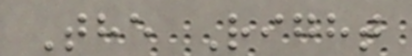The Right
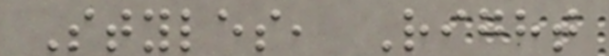Styles, Right
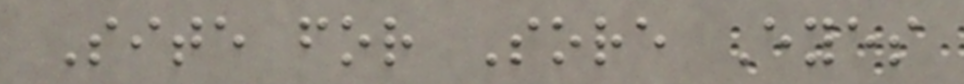Site for Sore Eyes
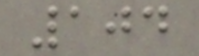104
